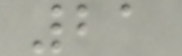21
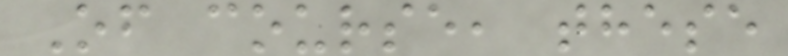Of course, these
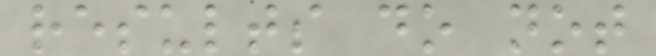results do not
